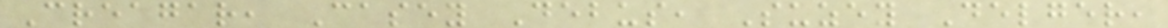Creagar, Casey Debus, Suzey Delger,
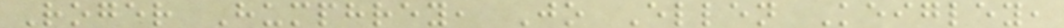Roger Humphrey, Jo Ellen Keigley,
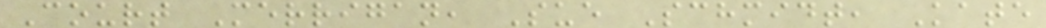Court Merrigan, Sue Schmidt, Kate
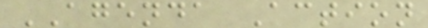AGENDA Action
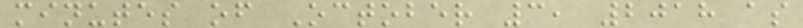minutes of October 3, 2018 as
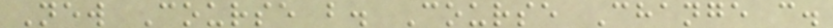New Course b. Course Change c.
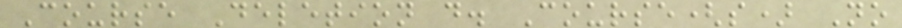Course Deletion d. Course(s) No
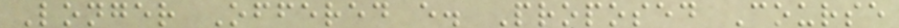Longer Offered e. Proposed Course
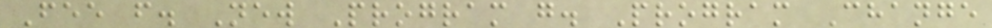Fee f. New Program g. Program Change
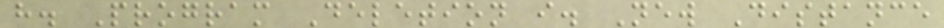h. Program Deletion i. New Distance
